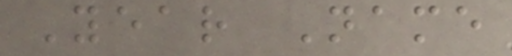Year Name
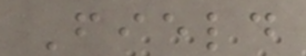Field
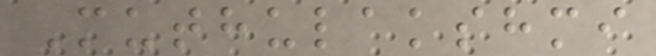Muthulakshmi
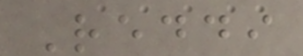Reddi
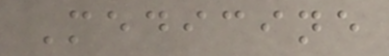Medicine
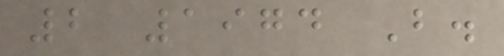2 1974 B.
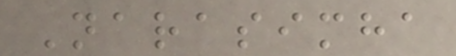Narasimha
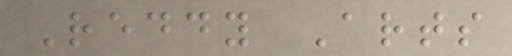Reddy Arts
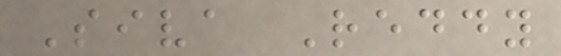Siva Reddy
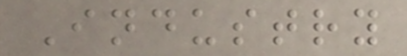Industry
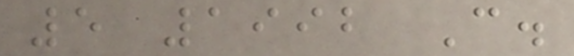5 1992 C.
